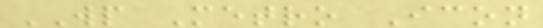WP Metro Icon
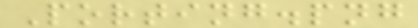Porting.png
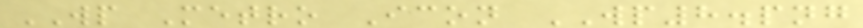WP Metro Icon WP8.png
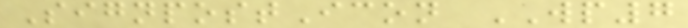SignpostIcon WP7
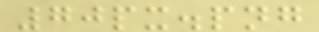70px.png
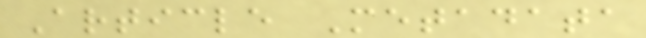Article Metadata
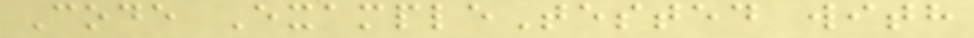Code ExampleTested with
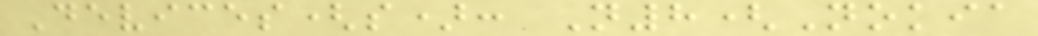Devices(s): N8(Nokia
